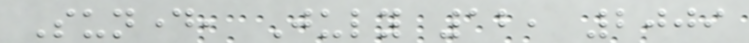Sunday, July 12, 2009
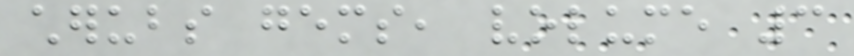cherubs gems, volume 3
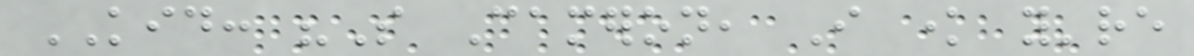KID: "So Cameron, I know you're
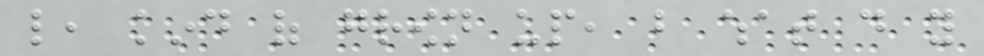like, kind of grown up, but what do you
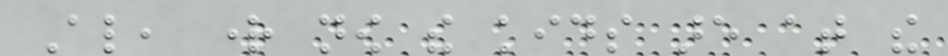Also, right now the kids are at the
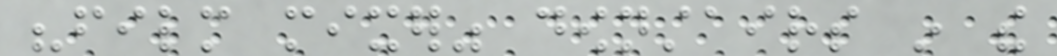"film mixer" downstairs in the
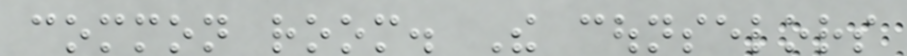common room. The counselors
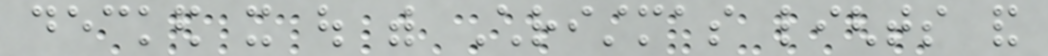decked it out with Christmas lights and
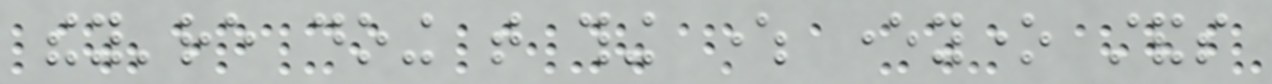they're doing that thing where everyone stands
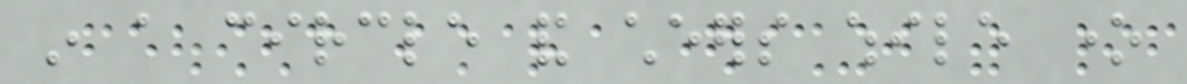in a circle and cheers while one
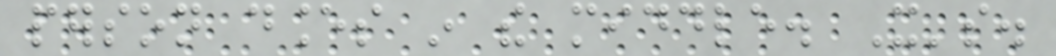person dances in the middle. It's.
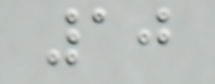10
